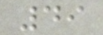49
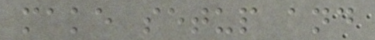make setup and
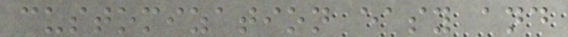customization easy and
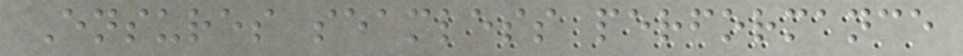Ensures seamless performance
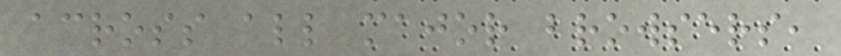across all major browsers,
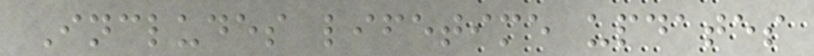Includes lifetime updates
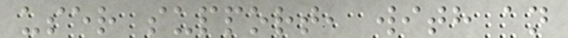user support, with an
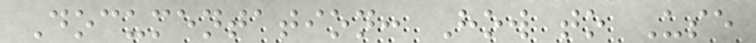Documentation: How to Use
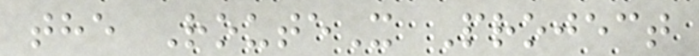the RouteX Project
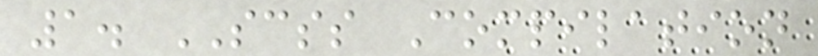1. SCSS Compilation
